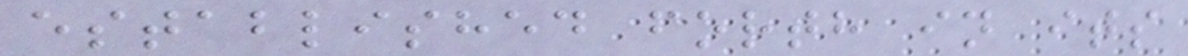established forth in its
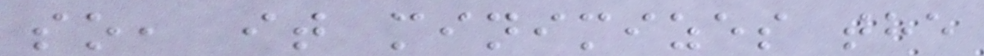so, it minimizes the
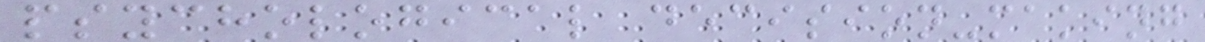psychological decision-making
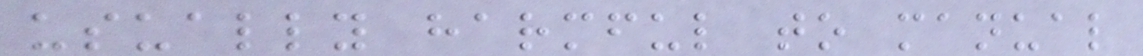usually harmful to manual
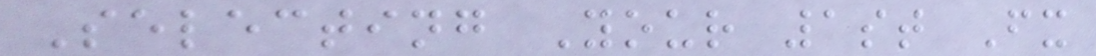Selecting Your 1st Fx
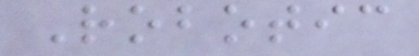Robotic
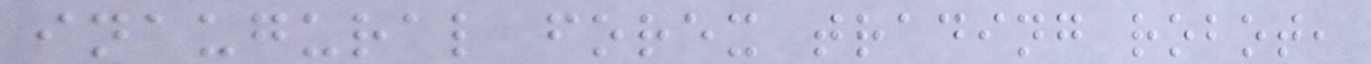inaugural forex trading robot,
